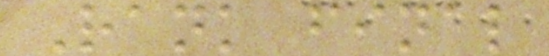Rank final
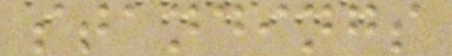standings
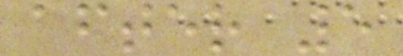after 5
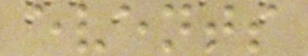events
